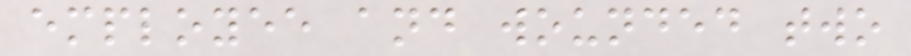employee and wounded two
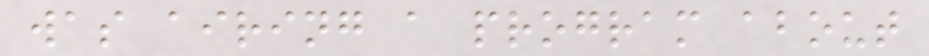was airing a program about
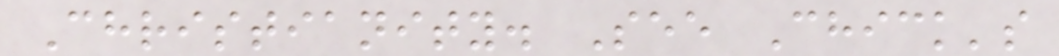Christianity. See Chick's
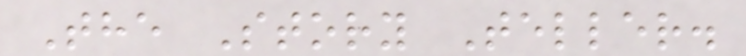The Story Teller.
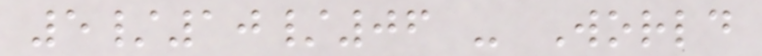5/10/06 - World
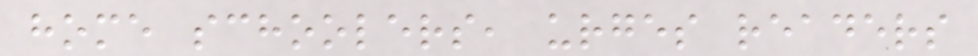home schoolers, urges readers
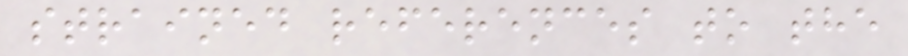strained references to the
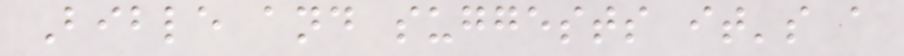Bible and suggests it's a
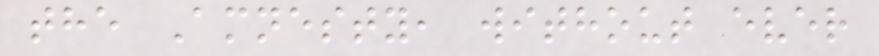the Amnesty, without ever
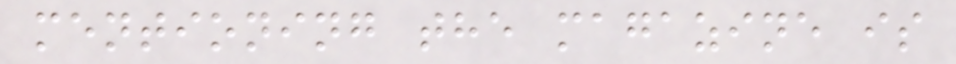mentioning the magazine is
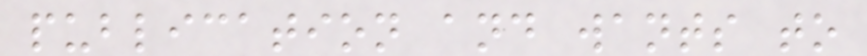publication and wants to
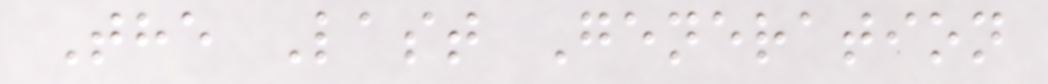The Last Generation
